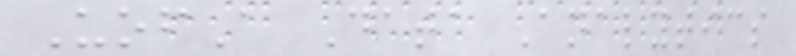UofA Data Analytics
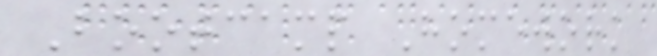Bootcamp Homework
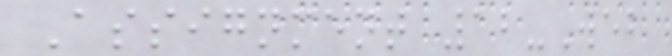Assignment 12-Web
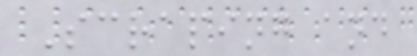Scraping and
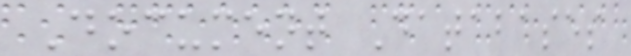Document Databases
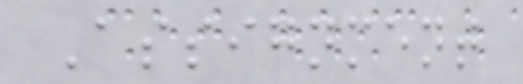Assignment
